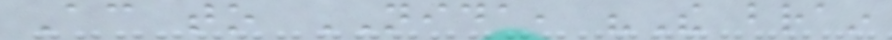According to NIDA, "The brain
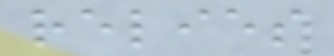relies
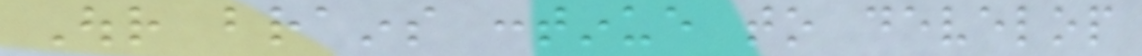Our brains continue to develop
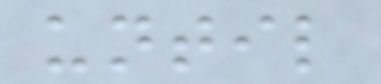until
